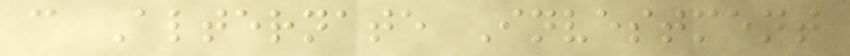c Alternate Investment
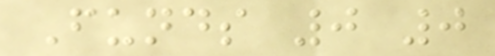Funds 0 0
